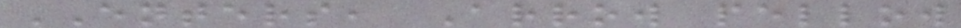ENTERS, Arrow pellow
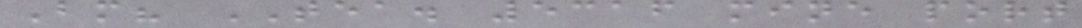Bm? TEA. 5316 mine port
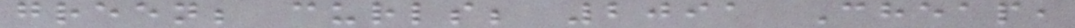green; curls; 2091 Cheap,
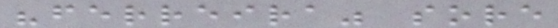"ferreira" sore
